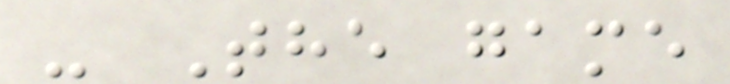- The game
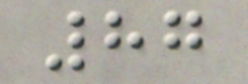87
